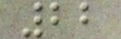22
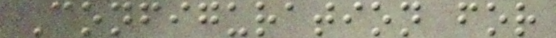Configuration for
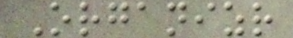Organizr
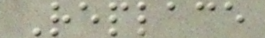Replace
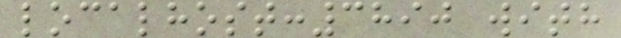localhost:3890 with
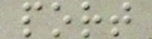port
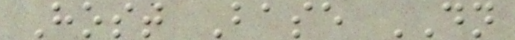Host Base DN
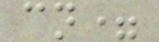cn=
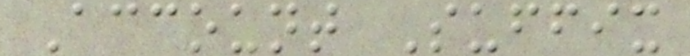Account Suffix
